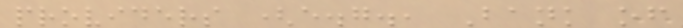providers (e.g., Bank of
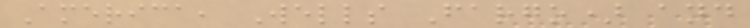America, Wells Fargo) and
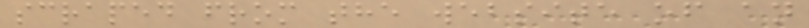scraped from the website of an
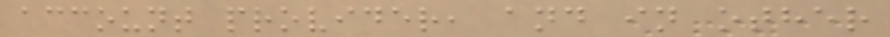account provider, and in other
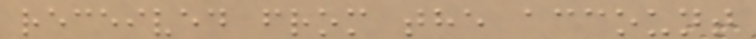received from the account
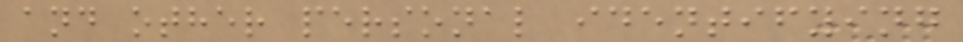and other personal identifying
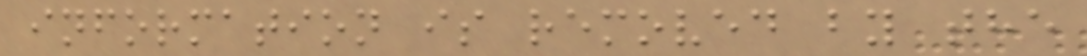information is removed by the
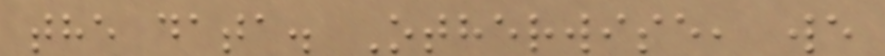the data. Otherwise, we
